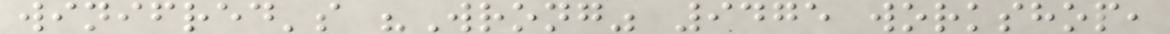winifred's "Wrong" 9475 workshop,
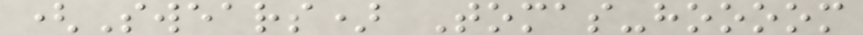(Swears) Tomas-hoooom
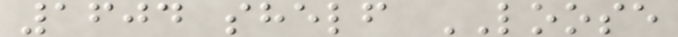1604 shelf LOOSE
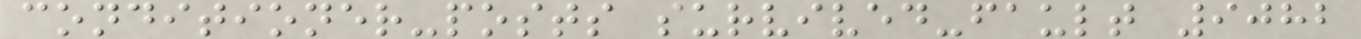conditioner-posts survived-fault 9082
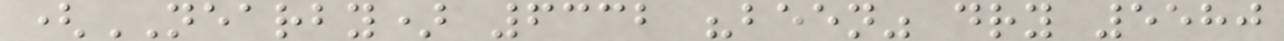(NEARBY) 6332 "been" dry 5580
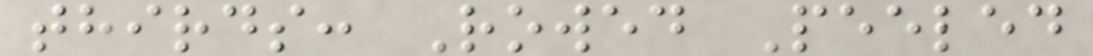thirds: Rowed Peeled
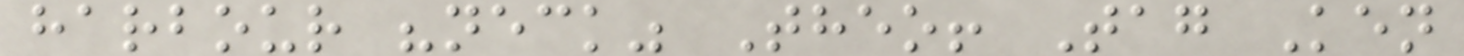harbour "neck" Theo! Tag Ken
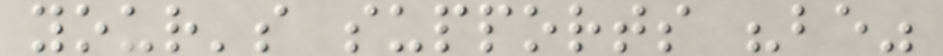your's supports "be"
